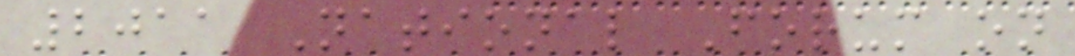2011 National Forum on
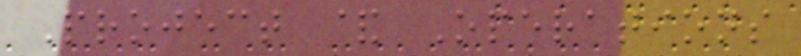Project & Operations
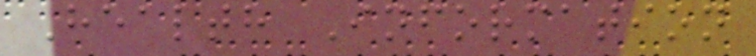Health Information
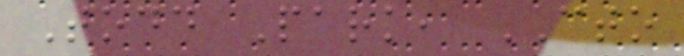Todd Park, CTO
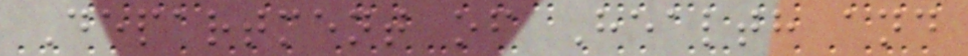Department of Health and
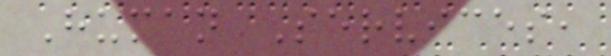Human Services,
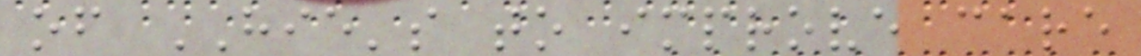of HIE's to improve care
